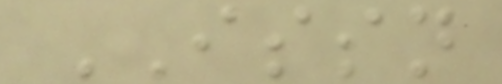ISSN
